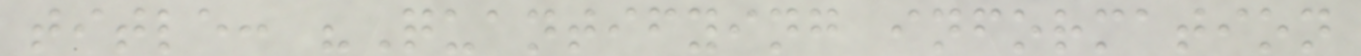title: "Quantifying information
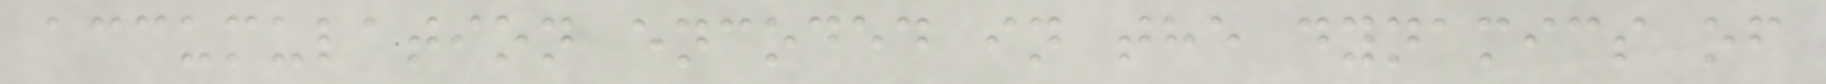accumulation encoded in the dynamics of
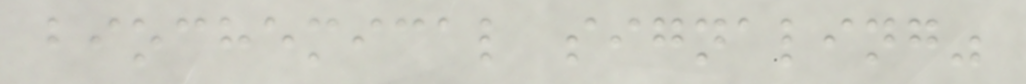biochemical signaling"
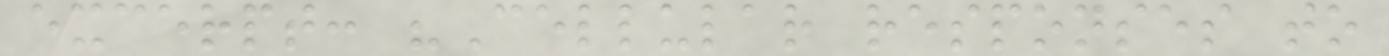excerpt: "Cellular responses to
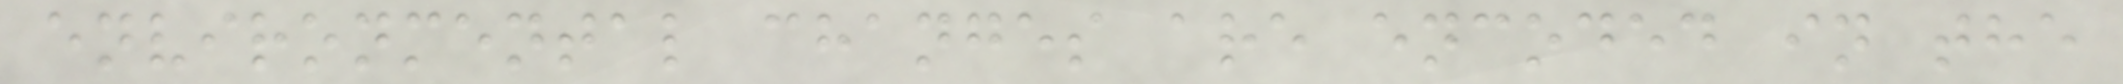environmental changes are encoded in the
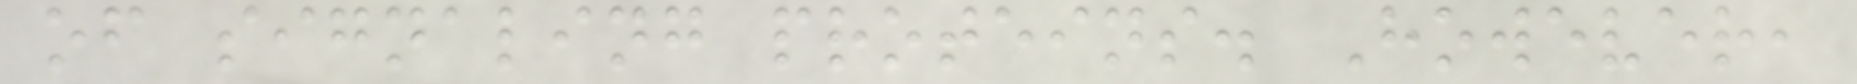of signaling proteins. However,
